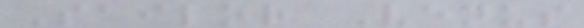Sailor Venus
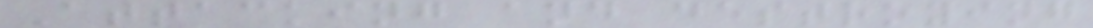Attacking and destroying
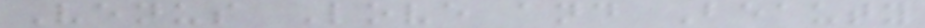Venus Love and Beauty
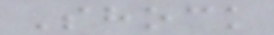Shock
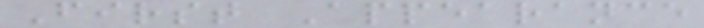First Appearance
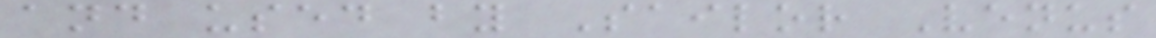and used by Sailor Venus
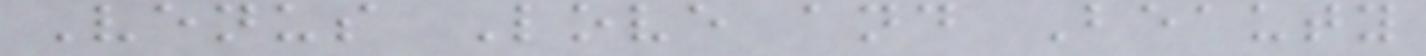Venus Love and Beauty
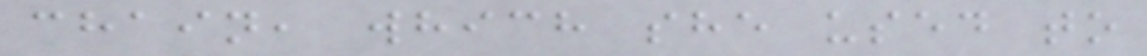chain, which she used to
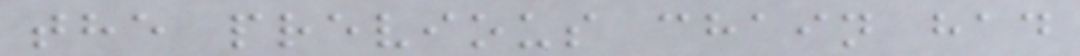the previous chain had
